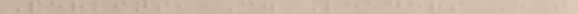Perkins, C. Leaders Eat
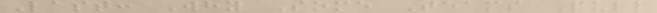Last: Why Some Teams Pull
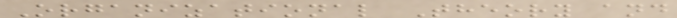Organizational Theory and
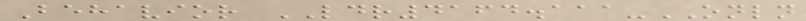Behavior LDR4164.111-ONLN
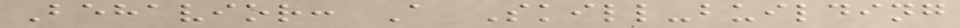Behavior: A Skill-building
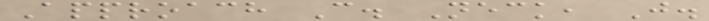Approach C. Neck, J.
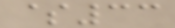$33
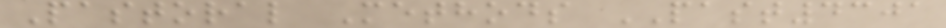Pastoral Methods PAST4301
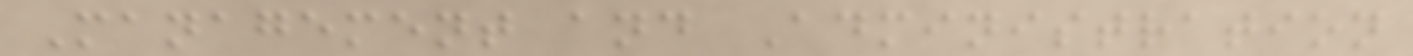Management and Administration
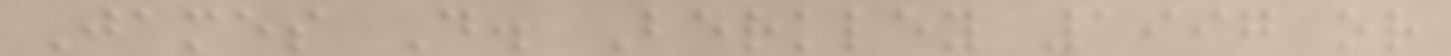James D. Berkley 1997 or
